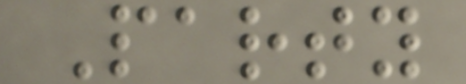Party
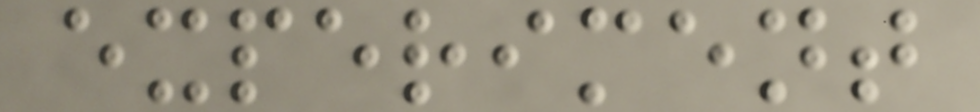experiment
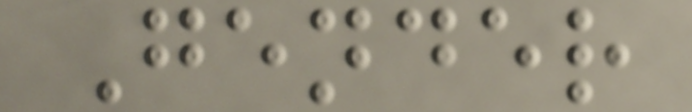Gender
